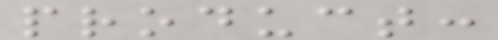product:
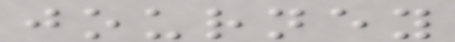journey
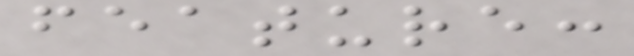feature:
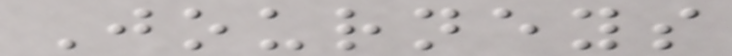Journeys
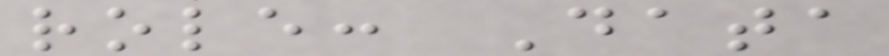role: Data
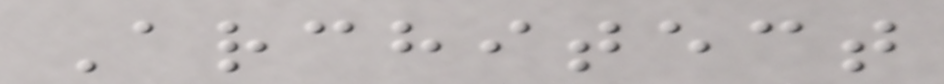Architect
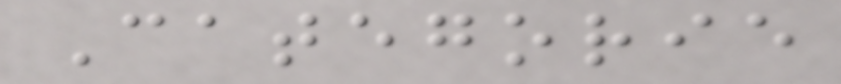Categorie
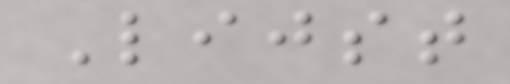Lijst
